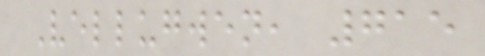Vellugwen, 715
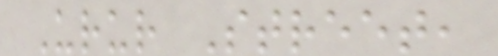Urur Street,
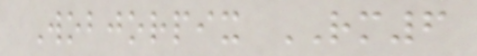Wobjorpix RM6
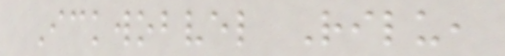Ickwobvel Rilu,
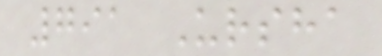791 Ursha
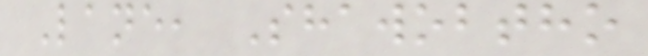Lane, Shawobtho
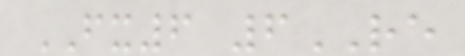FX6 6RE
